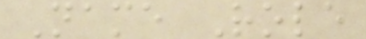Name Role
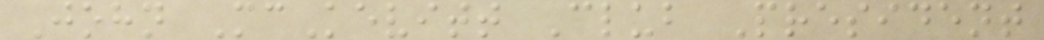John McKevitt Club President
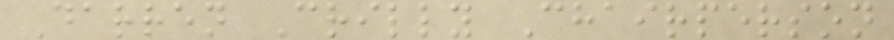Darren Crilly Chairperson
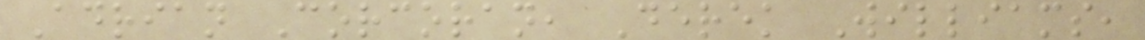Adrian Corcoran, Derek Williams,
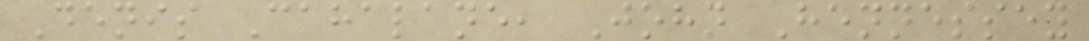Denis Cahalane, John Hennessey
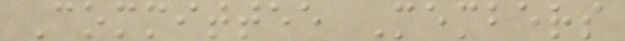Committee Members
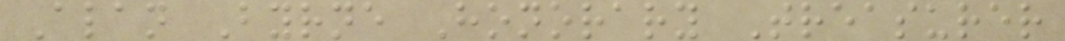Alan Byrne Honorary Treasurer
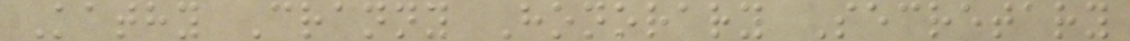Kathy Cranny Honorary Secretary
